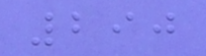290
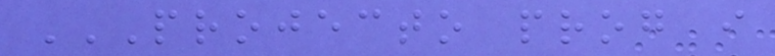PROJECTO PROG I
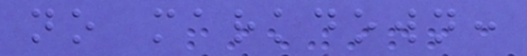no markdown:
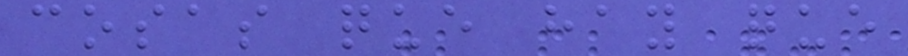cosas que hay que
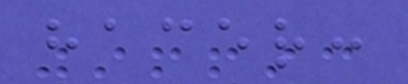hacer:
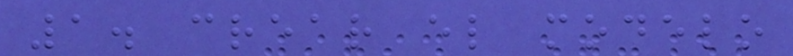1. crear el modelo
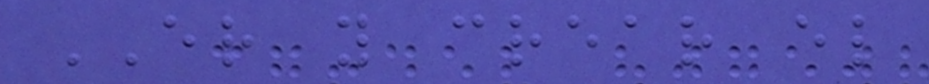ER y crear el
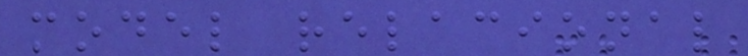model relacional
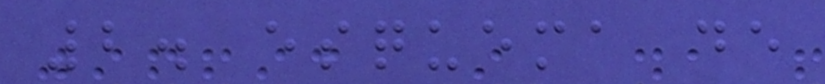2. esquema de
